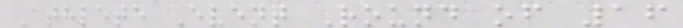Athlete Event Round of 16
